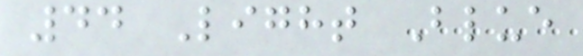44 Light Blue
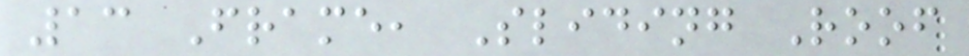13 Frame, Sliding Roof
